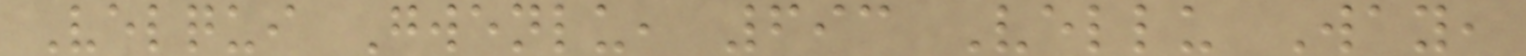Velqui Gwenlu, 693 Vellu Way,
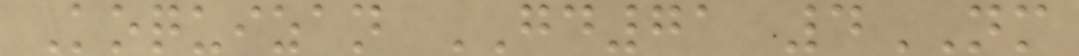Koquizan GD71 4NM
